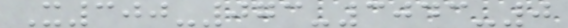X300-073-3043-0
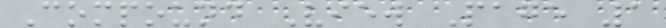Compound View Page 1
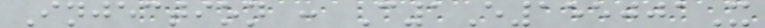Injection : C1E155001X
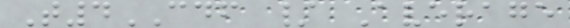T4CDF / Average
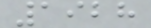1928
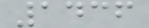1436
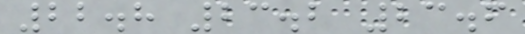22.8 23.2 23.6
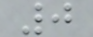0
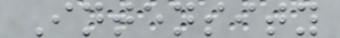Intensity
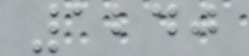1240
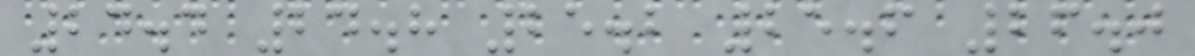24.4 24.8 25.2 25.6 26.0
